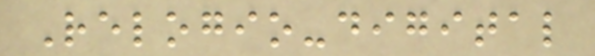Relogio-digital
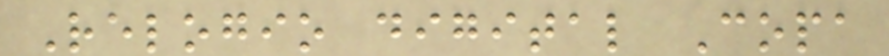Relogio digital Copa
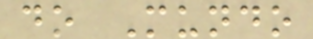do Mundo
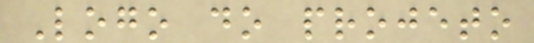Logo do projeto
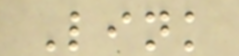Link
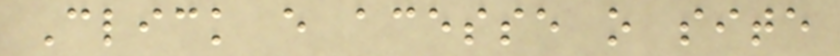Click e acesse o site
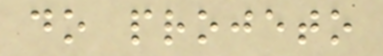do projeto
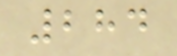284
